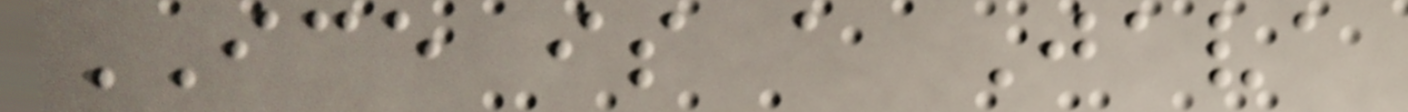ICE is a Java
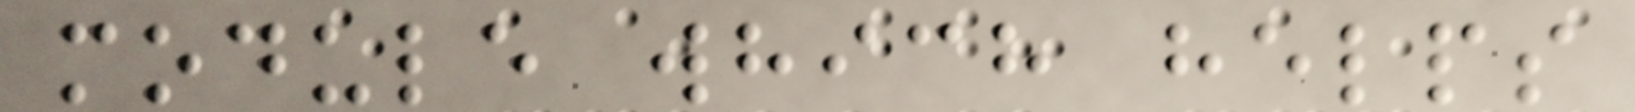module which helps
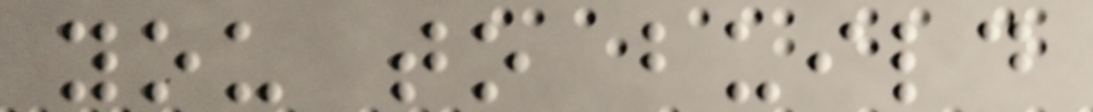you to build
